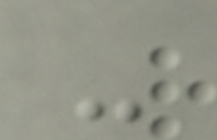-
